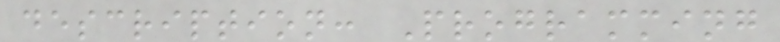description: Programming
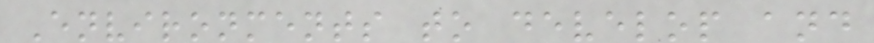Environments to develop and
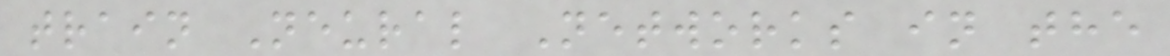train Neural Networks in the
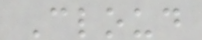Cloud
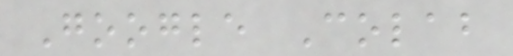Google Colab
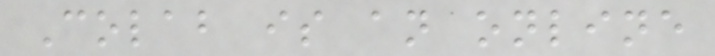Colab is an online
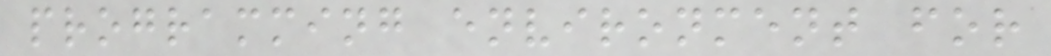programming environment for
